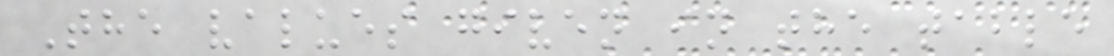The values given in the table
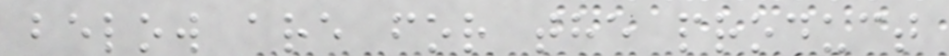below are for the product
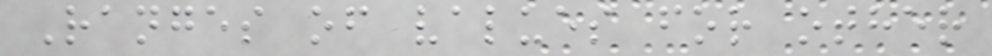Ranges of values for other
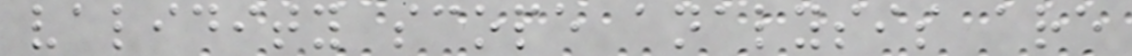validity scope analysis are
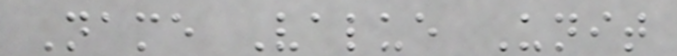Name Value Unit
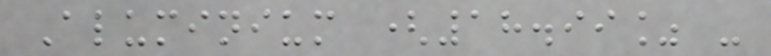Aluminium (18.99% -
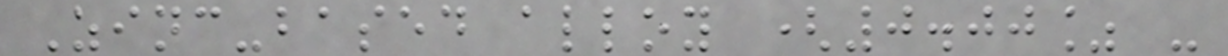Zinc-based alloy (0.00% -
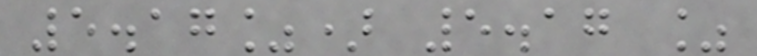5.17%) 5.17 %
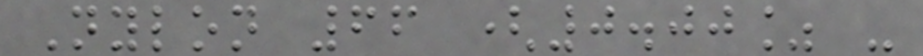Nylon 66 (0.00% -
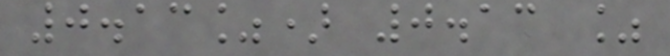0.13%) 0.13 %
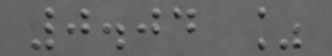0.04 %
